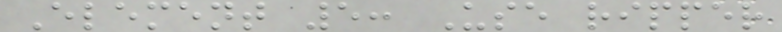Element 5: Use ripper
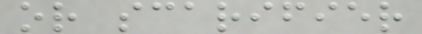or scarifier
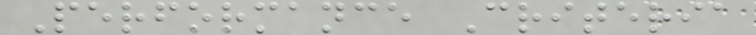Performance Criteria
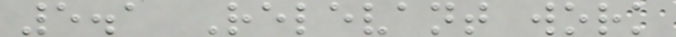5.1 Relevant work
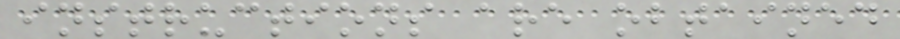instructions are obtained
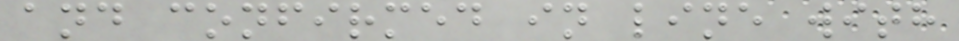and confirmed in line with
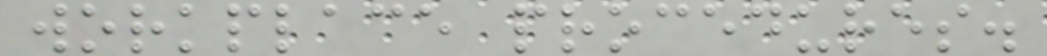workplace procedures.
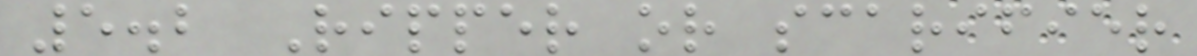5.2 Ripper or scarifier
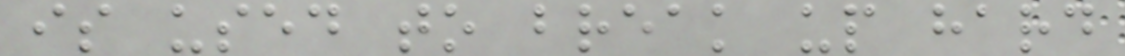is used to break up hard
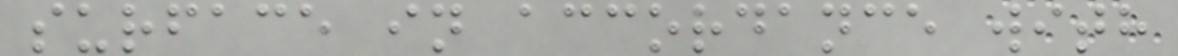surface in accordance with
